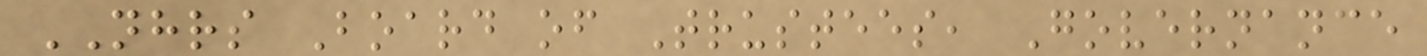NHRS Board of Trustees, Governance
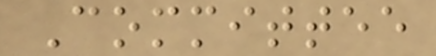Committee
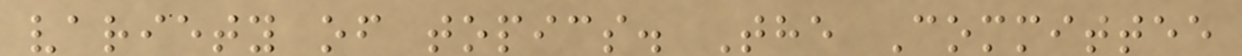variety of topics. The Committee
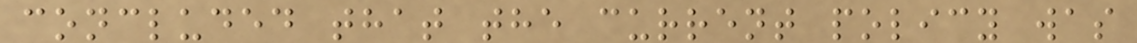concluded that the current policy was
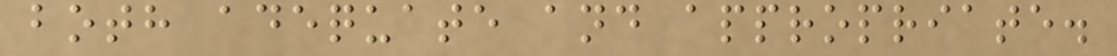both adequate and appropriate.
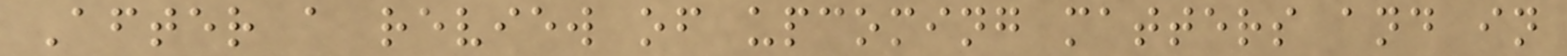After a review of upcoming matters and in
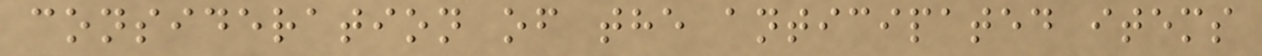consideration of the anticipated items
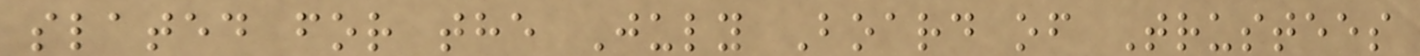slated for the July Board of Trustees
